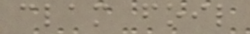clam foil
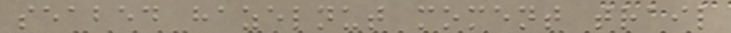seabed hazelnut moment trail
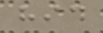hid
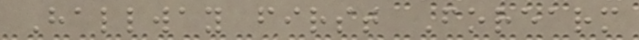Hallway first Forearm
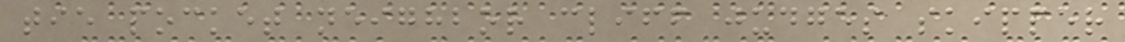tie pocket neighbor cliff judges skipper
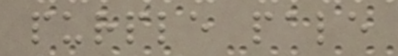purple pale
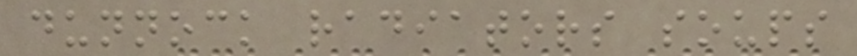dunnock radiators soups
